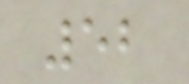52
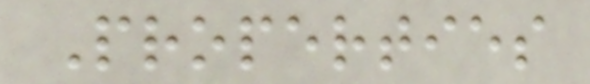Properties
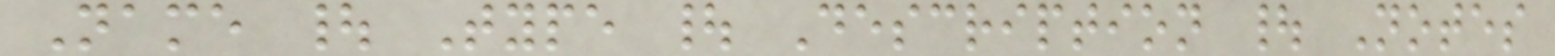Name | Type | Description | Notes
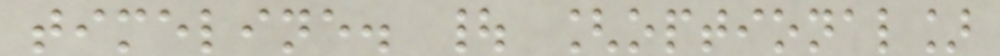timeline. | [optional]
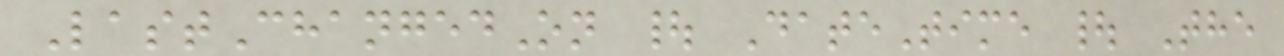LastChangedOn | DateTime | The
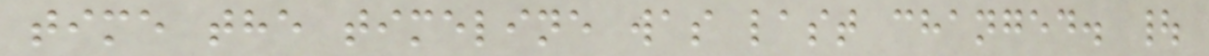time the timeline was last changed. |
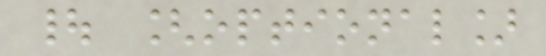| [optional]
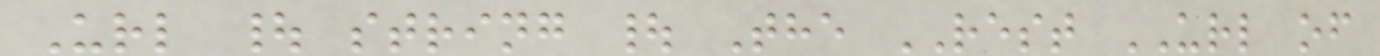Url | string | The REST URL of
